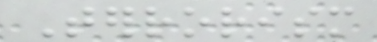Terrorism
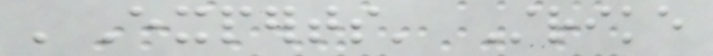'Experts' Strike
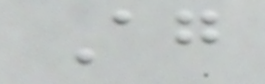Again
